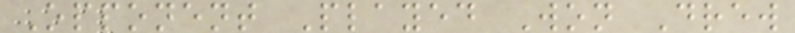Opponent Played Won Drew
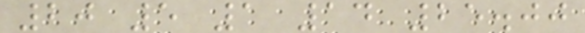20 5 1 14 25.00
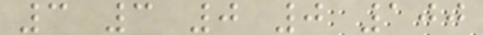3 3 0 0 100
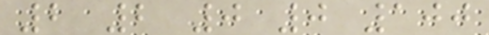2 2 0 0 100
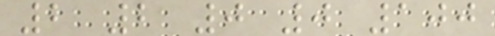2 2 0 0 100
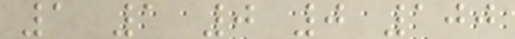1 1 0 0 100
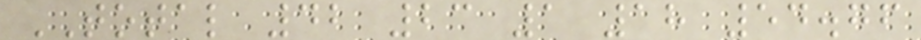TOTAL 42 23 1 18 54.76
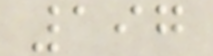197
